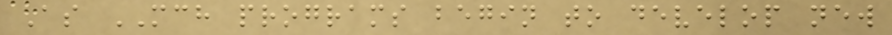As MCH programs begin to develop new
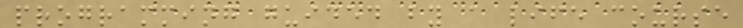programming guided by a life course
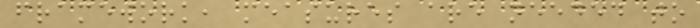framework, measures are needed to
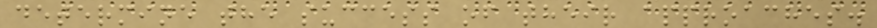determine the success of their approaches.
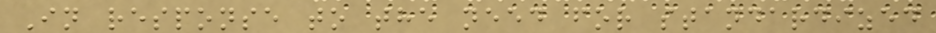In response to the need for standardized
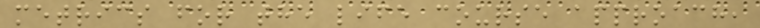metrics for the life course approach,
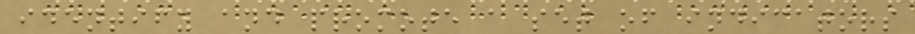identify and promote a set of indicators
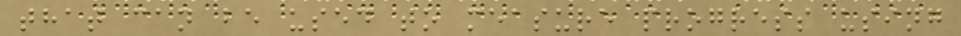that can be used to measure progress using
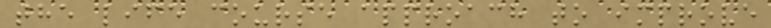the life course approach to improve
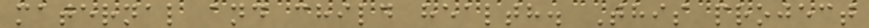maternal and child health. This project
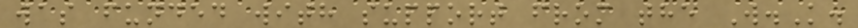was funded with support from the W.K.
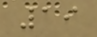19
